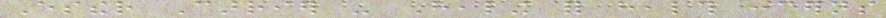Esther Carrier - Healing for health concerns
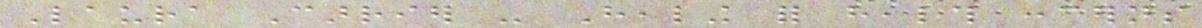Laura Carrier - Healing for health concerns
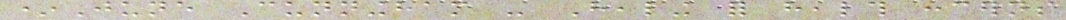*June Cunningham - Healing for health concerns
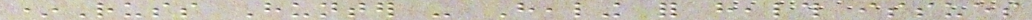*Russ Hunter - Healing for health issues
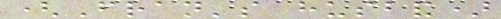(Fran's husband)
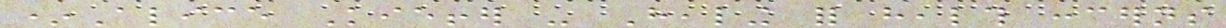*Alice Kieffer - Healing for health concerns
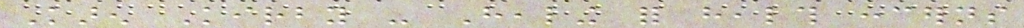Karen Kirby - Healing for health concerns
